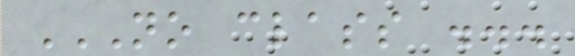NO CLASS ...
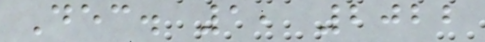Dec. 1, 2022
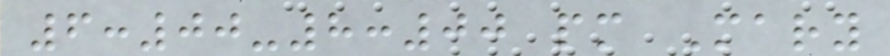6:00-8:00 pm Mary
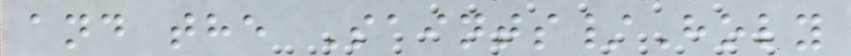and the Saints/Holy
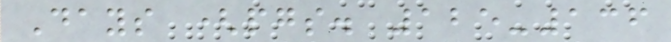Days (pgs. 125-136
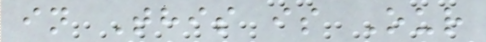in This is Our
